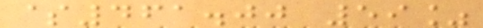$461.00 59%
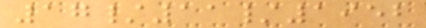17/11/1952
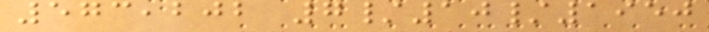573,202 7/10/1950
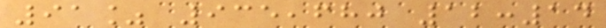91% 935,680 12:14
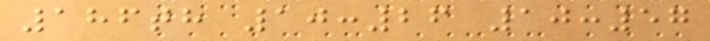186th 10:26 10:57
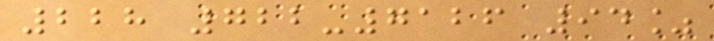228 722-7126 94%
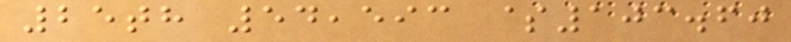25th 54,593 $103.60
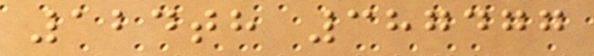124th 387477
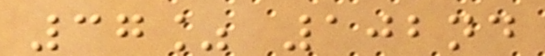37% 102nd
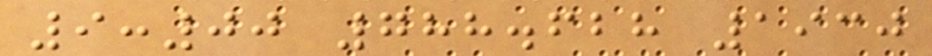9:00 788.628 1930
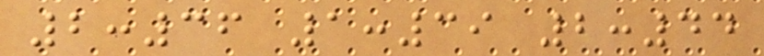2:36 1:39 2:44
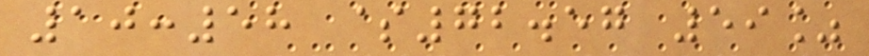10:58 $72.57 59%
